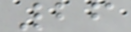26
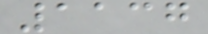1137
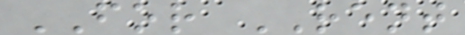FOR RENT
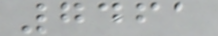7461
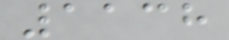1138
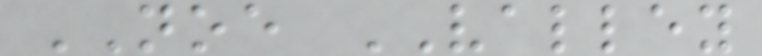NOE VALLEY
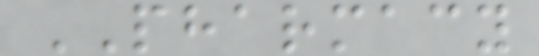PHARMACY
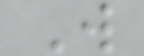W
